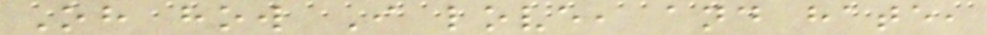Oh how I love, and hate,
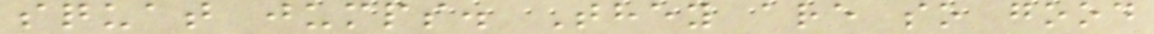squat jumps. They are so good
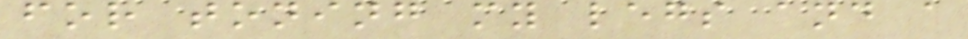for toning my legs and a
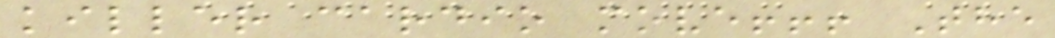killer cardio move!!! The
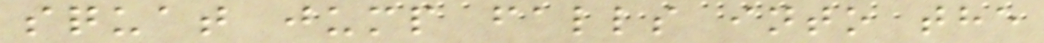squat jump falls into the
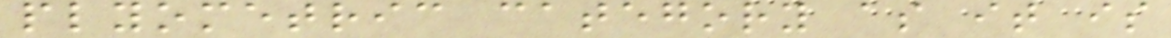plyometric category as it is
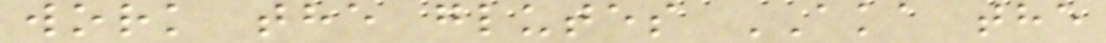work the glutes AKA the
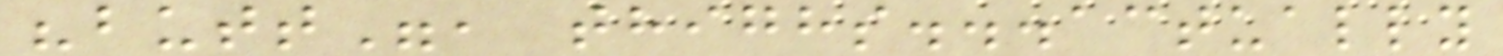"butt", thighs...actually
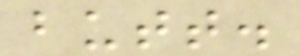butt.
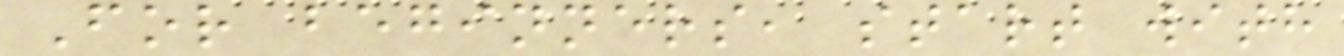For beginners, start with
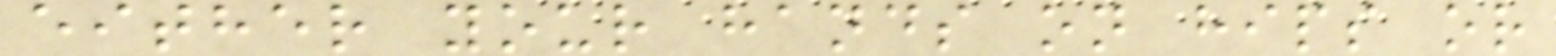either your hands on hips or
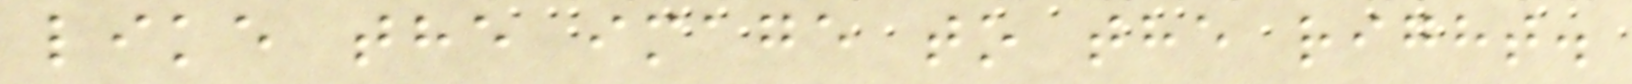like the image to the right.
